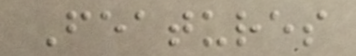Features
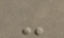-
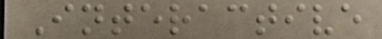Interactive
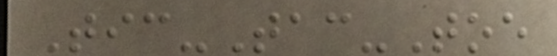Tic-Tac-Toe
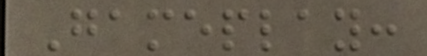Gameplay:
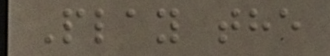Play the
